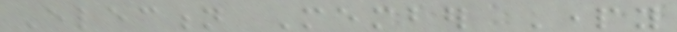Election Member Party
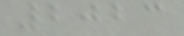2023
